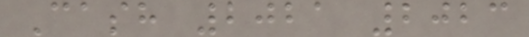Cash 2021 2023
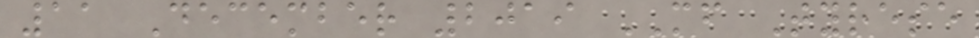11 December 2019 MF Tyrese
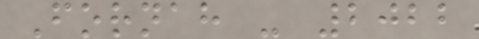Fornah - 2022
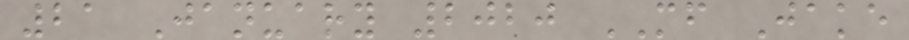21 January 2020 MF Jake
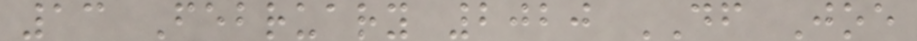13 February 2020 DF Joe
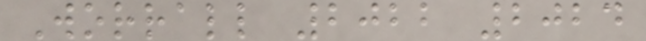Worrall 2022 2024
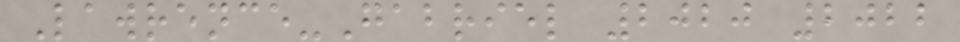Lawrence-Gabriel 2020 2022
